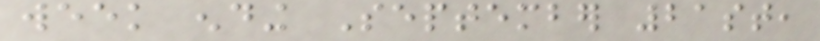week ending September 21st,
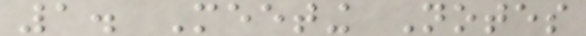1. Meeting Notes
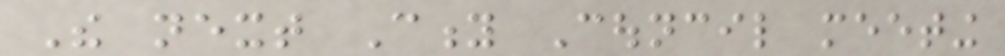The next City Council meeting
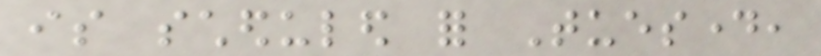is scheduled for Tuesday,
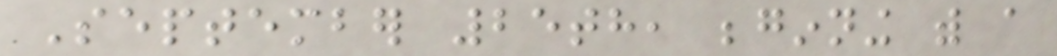September 25th, beginning with a
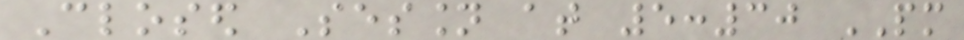Closed Session at 5:30 PM
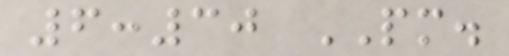6:30 PM.
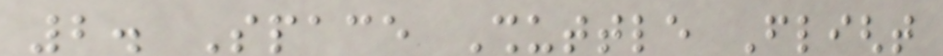2. Space Shuttle Flight
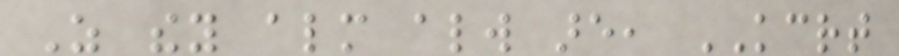As they almost always are, KCRT
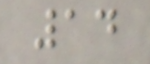14
